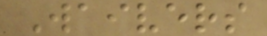Waivers
